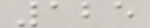125
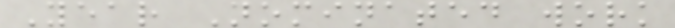Year Nominated work
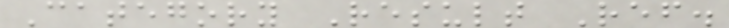Category Result Ref.
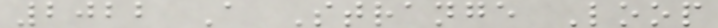2022 A Strange Loop
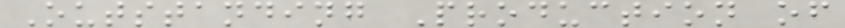Outstanding Production of
